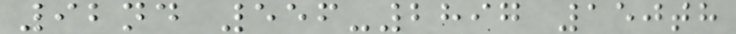92nd 556-2897 150th
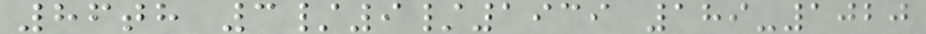86th 3/9/1939 189-1020
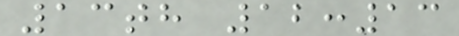13th 12:13
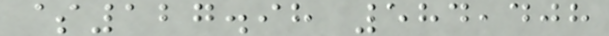$127.98 584,408
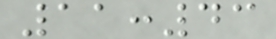11:43
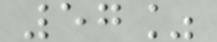57%
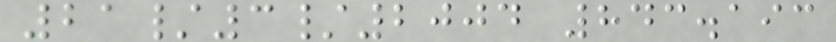21/3/2004 843.193
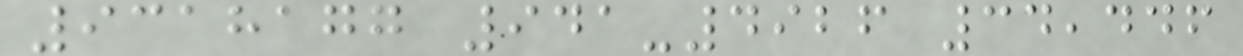9318177 941-4926 34,446
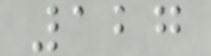127
